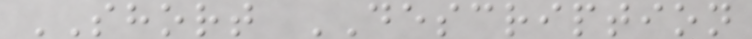SHORT DESCRIPTION
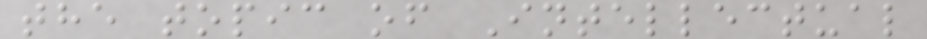the topic of Intellectual
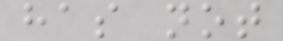has not
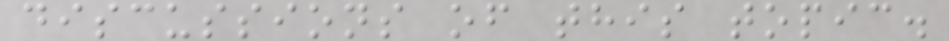discussions of this topic.
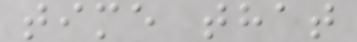time that
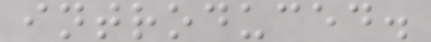introduced.
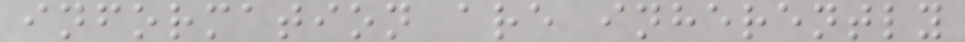information are inherently
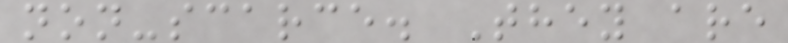non-scarce. They are
